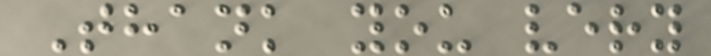Thank you very
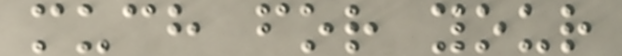much for your
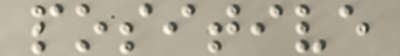positive
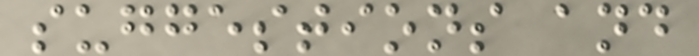suggestions and
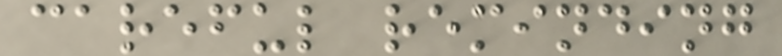careful reminding
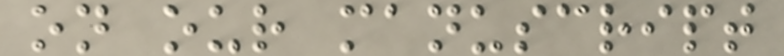on our manuscript
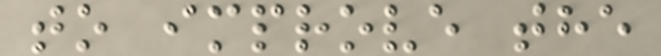to improve the
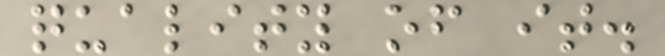quality of it.
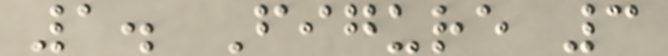1. Figure 3
